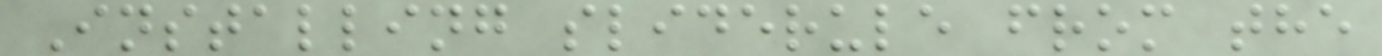Installing sliderule from the
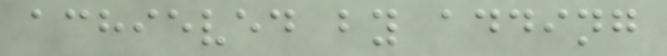achieved by adding
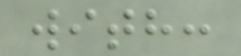with:
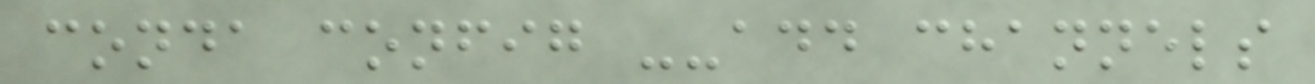conda config --add channels
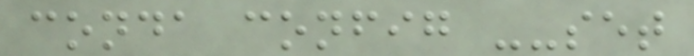conda config --set
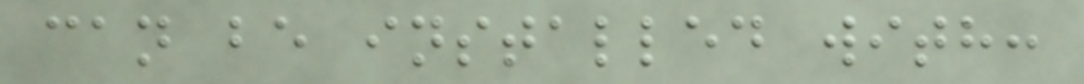can be installed with:
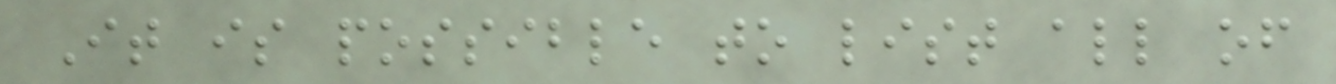It is possible to list all of
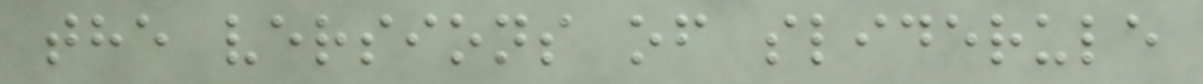the versions of sliderule
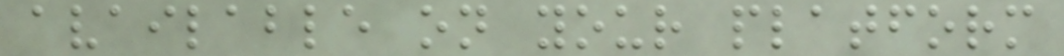available on your platform
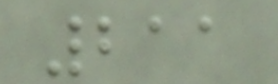211
